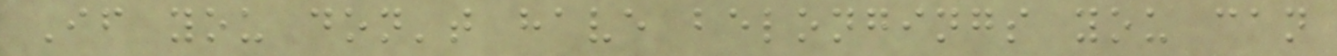If you don't have belongings you can
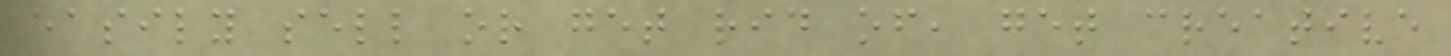easily sell or get rid of, get creative
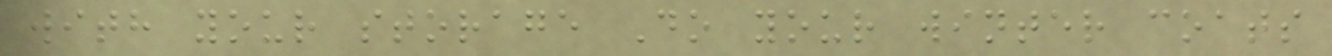with your storage Do your winter coats
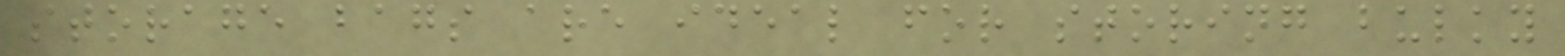storage bags are ideal for storing bulky
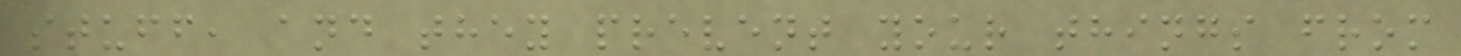stuff, and they prevent your things from
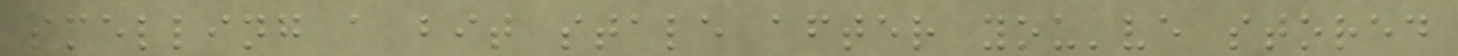smelling a bit stale after you've stored
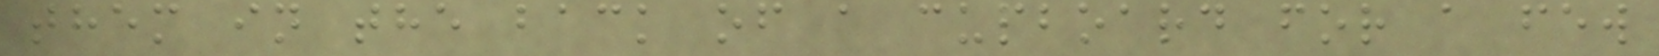them in the back of a cupboard for a few
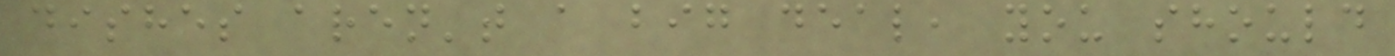dishes aren't a big deal, you should
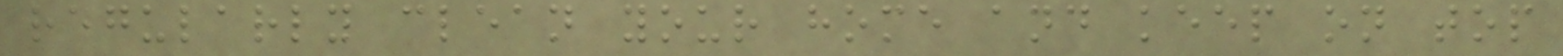regularly clean your home and keep on top
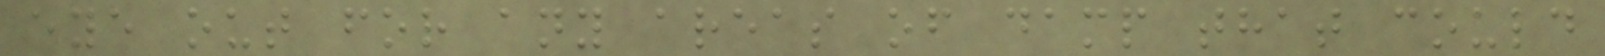eye out for any areas of damp that could
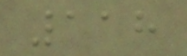118
